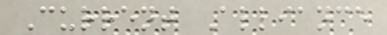Current Alliance
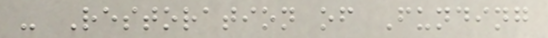- Restoration of Funding
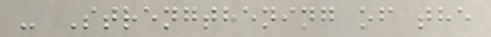- Strengthening of the
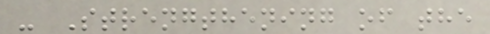- Strengthening of the
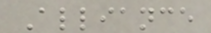Alliance
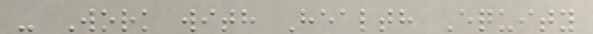- Work with Health Equity
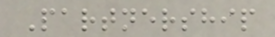Partnership
